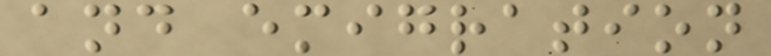and emigration
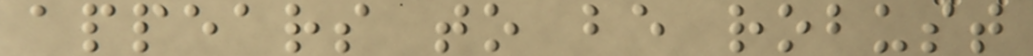appears to be robust
